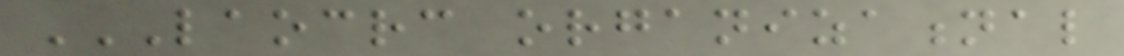LAOCRC ORGANIZATIONAL
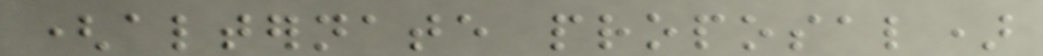(alternate proposal)
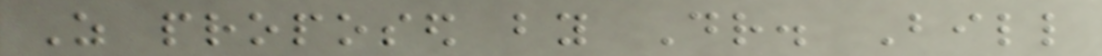As proposed by Dr. Bill
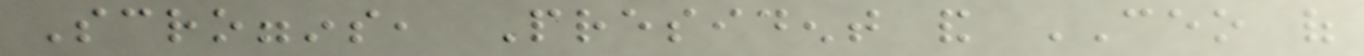Scroggins, President and CEO of
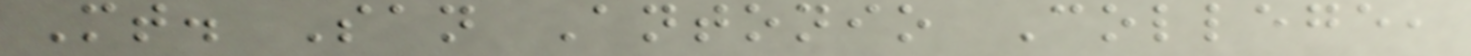Mt. San Antonio College,
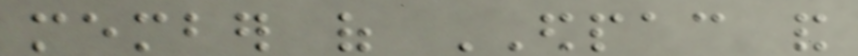member of EDPAC and
